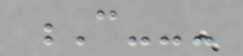C---
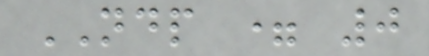NDP = 0
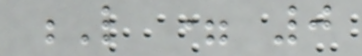L = 0
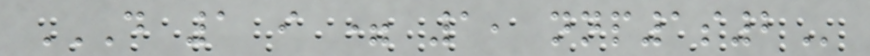DO 1 I = 1, NNP1S2
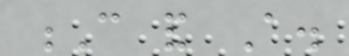C and A.
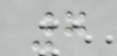7
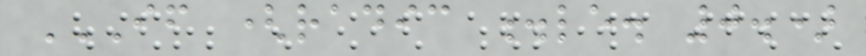IF (RADIC .LE. 0.)
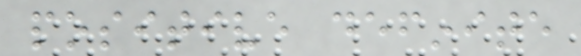positive definite
